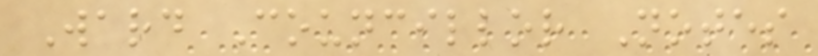Ward Councillor Notes
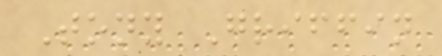Tony Griffin
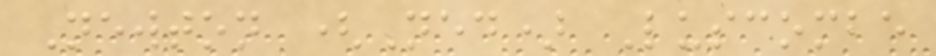Newton (Ned) Luscombe
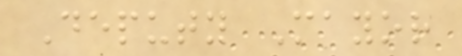Deputy Mayor
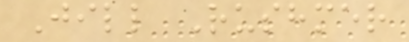Jill Rushmer
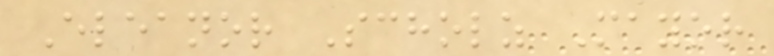Eleanor Scholz Mayor
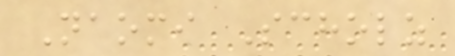Naomi Scholz
